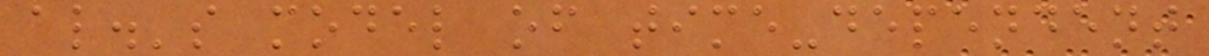al.'s model of time-dependent
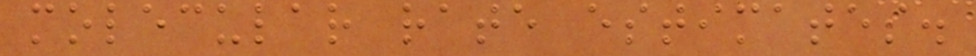molecular rate estimates.
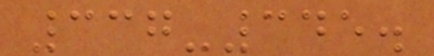337-345.
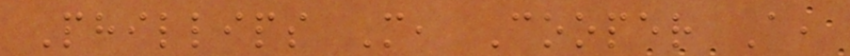Phillips M, Cooper A,
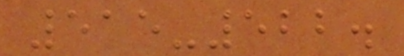515-522.
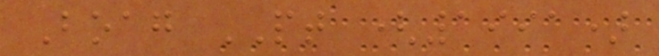Boag PT (1991)
